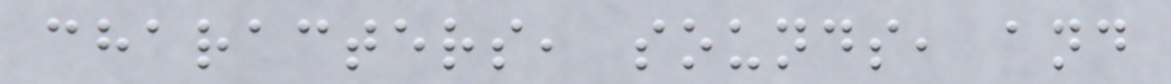characters, sounds, and
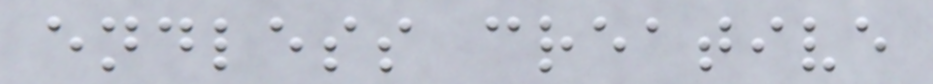endless creative
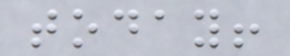today!
